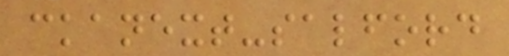ckanext-salford
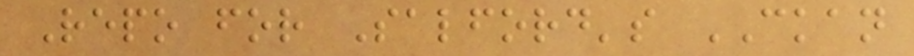Repo for Salford's CKAN
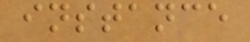instance
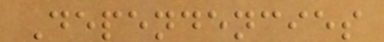Dependencies
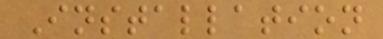Installation
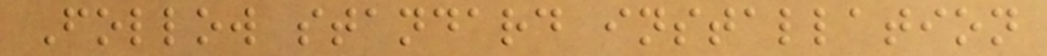Follow standard installation
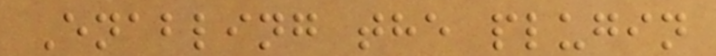Enabling the plugin
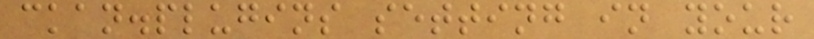ckan.plugins setting in your
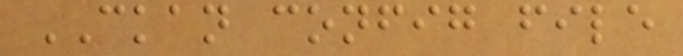CKAN config file
